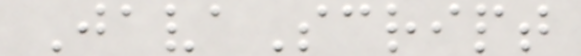JavaScript
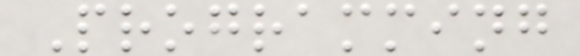Programming
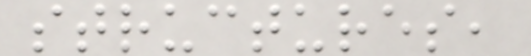structures,
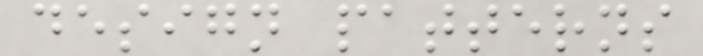design patterns
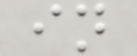in
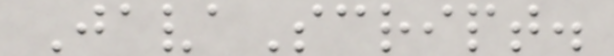JavaScript.
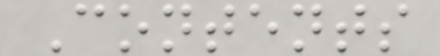Contents
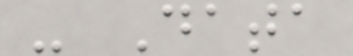- Data
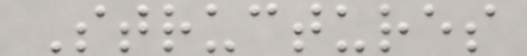Structures
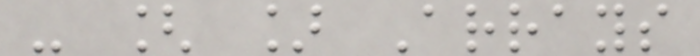- [ ] Arrays
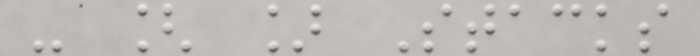- [ ] Stacks
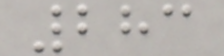283
